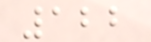122
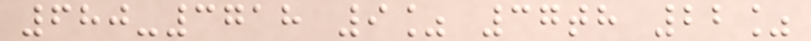680-3718 9% 37th 22%
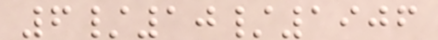6/10/1906
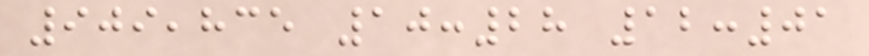909,835 10:28 12:01
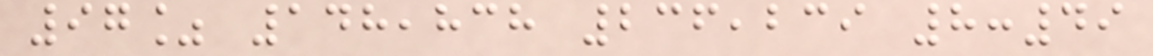97% 148,838 236,239 8:49
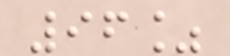96%
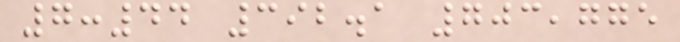7:44 392.1 703,775
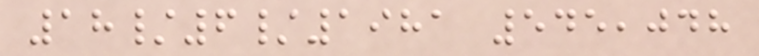18/6/1981 545,048
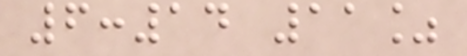6:14 11%
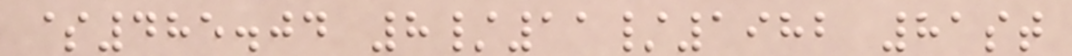$485.04 8/11/1982 81st
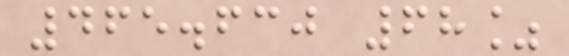465.630 68%
